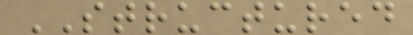STRUCTURED
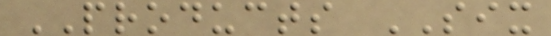PRODUCTS SIX
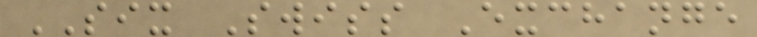SIX Swiss Exchange
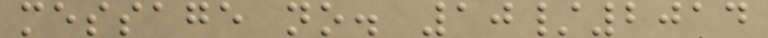message no. 10/2014
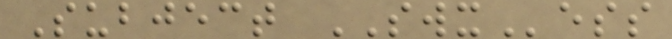Subject SWXess
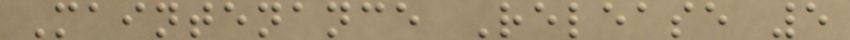Maintenance Release 5
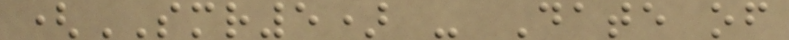(SMR5) - Date of
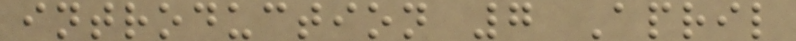introduction 7 April
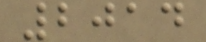2014
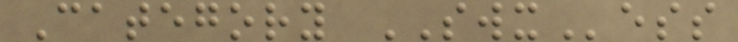Category SWXess
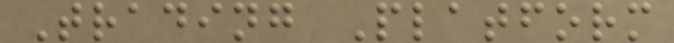Trading Platform
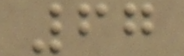67
